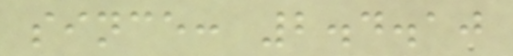since: 2.4.10
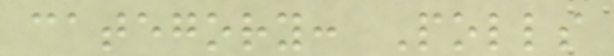category: Polls
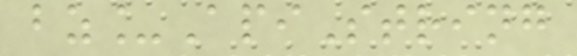bz_ApiString
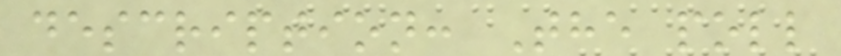description: The poll
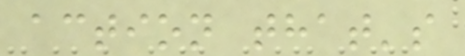action that's
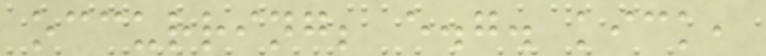occurring; e.g. kick,
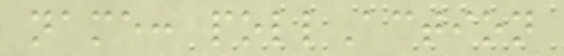name: pollAction
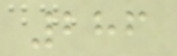286
